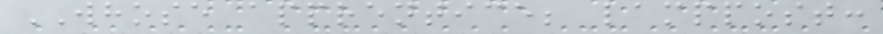WHOSE apprentice; lamppost:
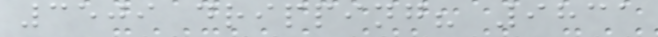3509 dripping? 9831
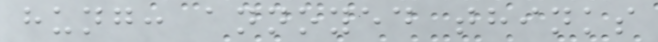hung: annoyed thinks
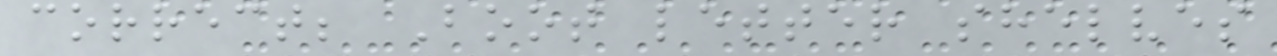correct; Boot letter shelves
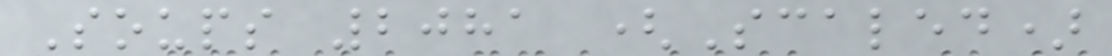Soups 2081 (Scaled)
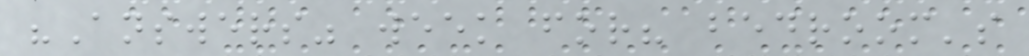"Answers" week for? bedroom's
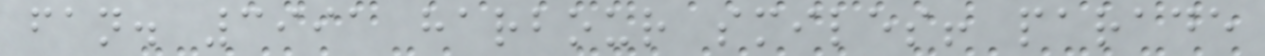fan. 3991 harbour smiles! parade
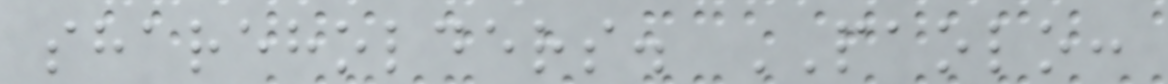shareholders. PAOLO:
